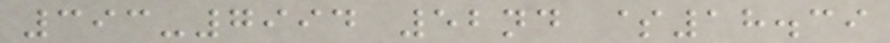393-7994 52nd $18.39
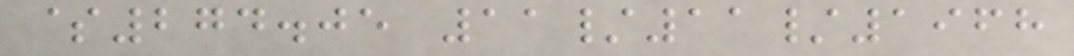$274.05 11/11/1968
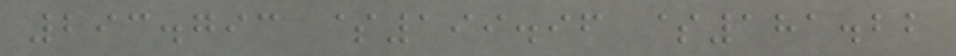293.793 $199.96 $181.22
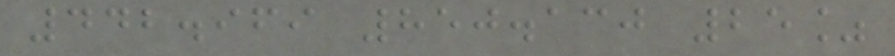442.969 850.130 25%
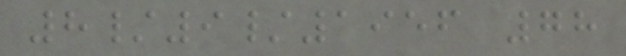8/9/1956 78
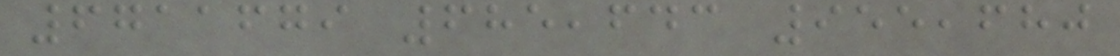6711679 685,643 955,680
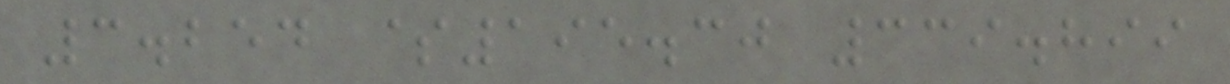3.254 $195.30 339.899
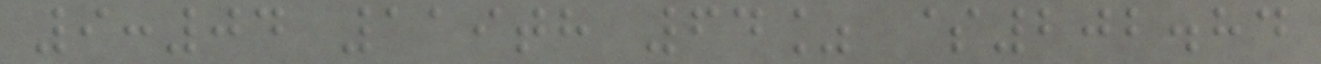9:04 119th 64% $202.84
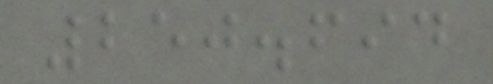250.694
